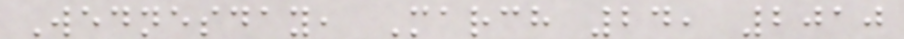Wednesday, March 24, 2010
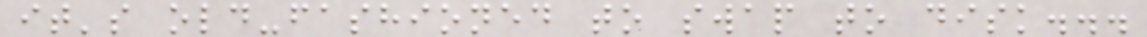it's old-fashioned to swap to disk...
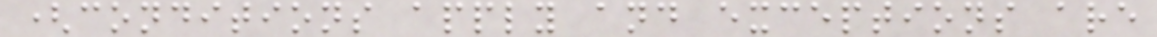(conditions apply and exceptions are
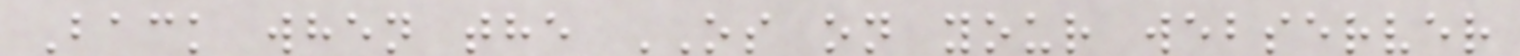Back when the OS on your webserver
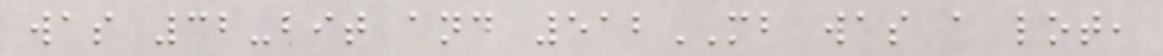was 32-bit and 512MB was a lot,
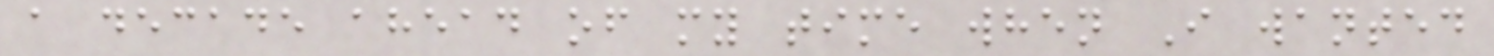a decade ahead of my time when I wanted
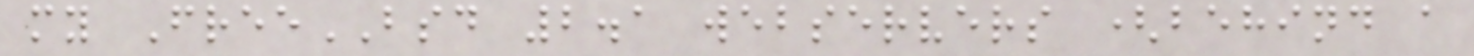my FreeBSD 2.1 webservers (behind a
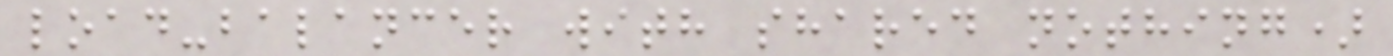load-balancer with shared nothing)
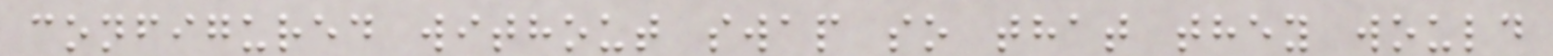configured without swap so that they would
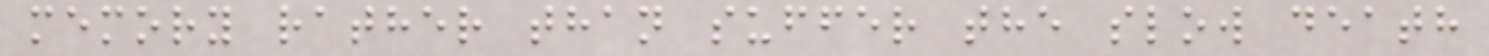memory rather than suffer the slow death
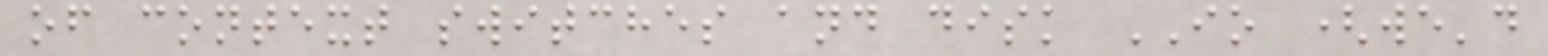of context switches and disk IO (we'd
